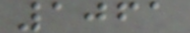1061
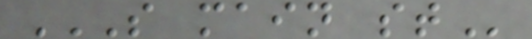S MAIN ST
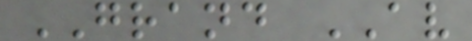GRAND AV
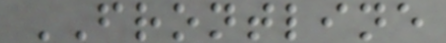FRONTLINE
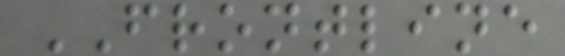FRONTLINE
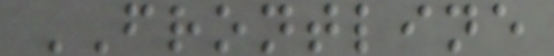FRONTLINE
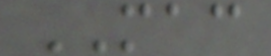MAC
